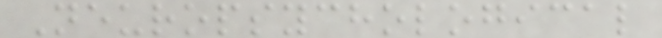Neuropsychological
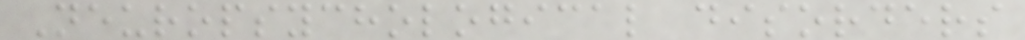Neuropsychological disorders
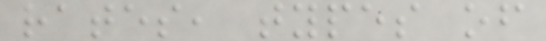rates, types of
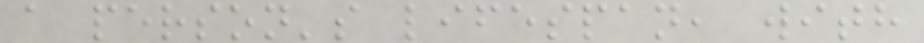a person's lifespan, with
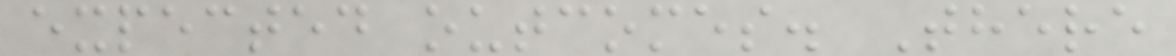expected outcomes. There
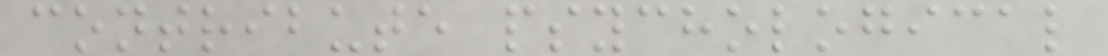contribute psychological
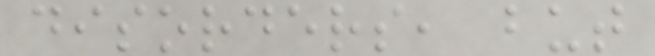disorders, but
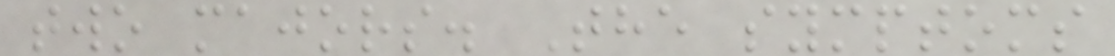two majors. The symptoms
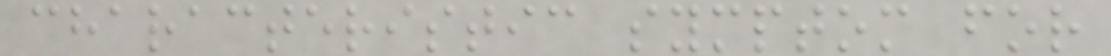characteristic symptom for
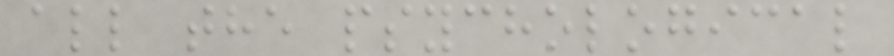all the psychological
